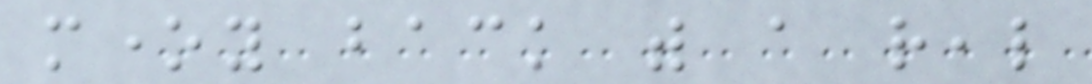money back with a real
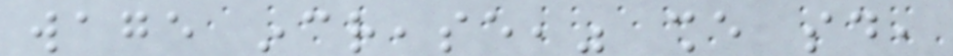wage increase," she said,
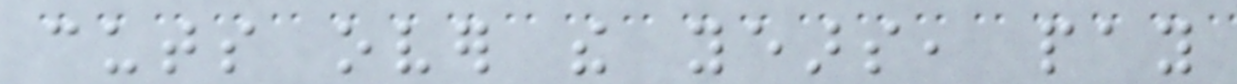cuts over the years, pay
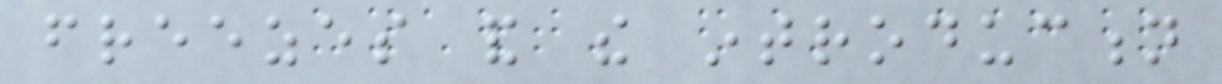freezes and the introduction
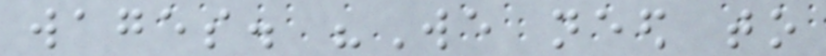wages. "We need to
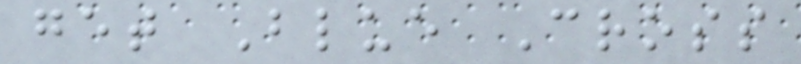get Blue Cross
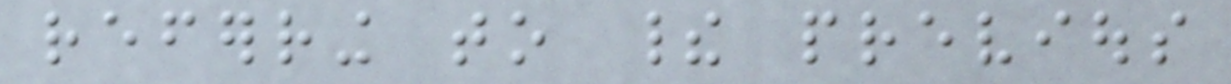referring to their previous
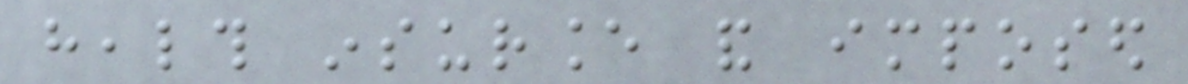health insurance and imposed
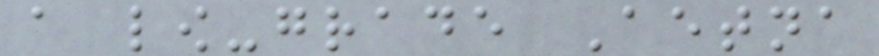a low-grade Aetna
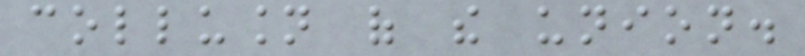collusion of the union.
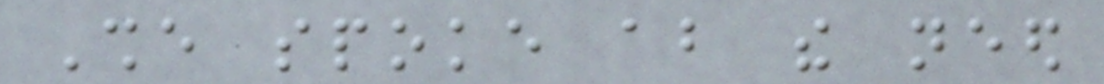She spoke about the need
